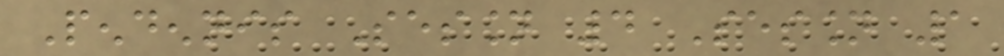Pendennis Session 4 Session 1
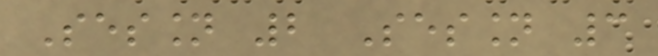Session 2 Session 3
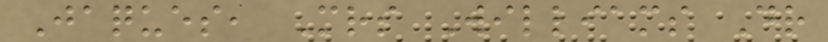Jaques, Mrs Williams Dr
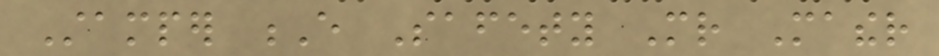Stamper E Safety Mr Mather
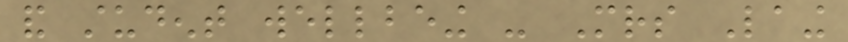and student wellbeing - Mrs Laing
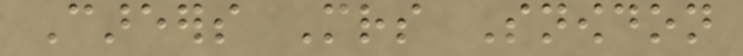Careers Mrs Snowdon
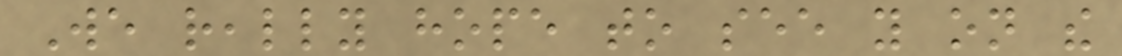We really hope to see you on the
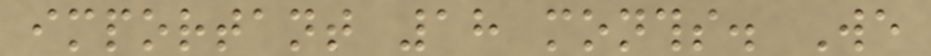important 18 months. We
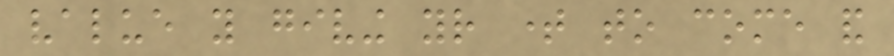value you giving your time to come and
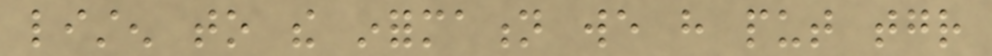listen to the information we have put together
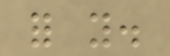for you.
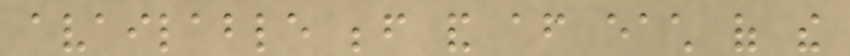available before and after each of the
